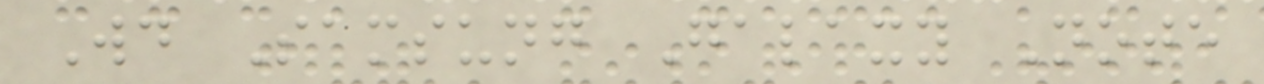Would Samsung Galaxy Note
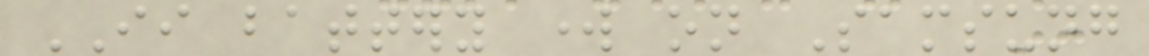II battery work on Samsung
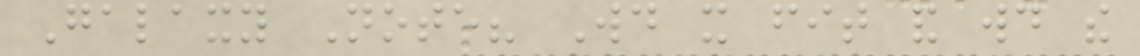Galaxy Note? Would it fit and would the
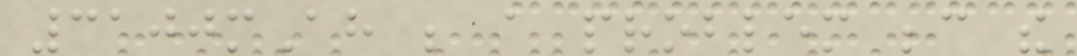3100mAh be a problem because the
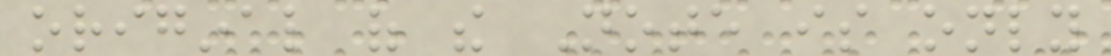original of the Note is only
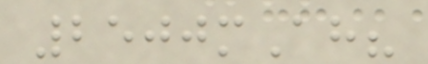2500mAh?
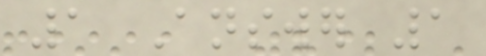1 Answer 1
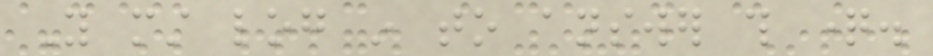You must log in to answer this question.
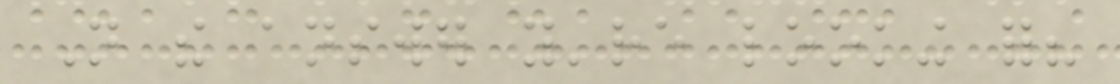Not the answer you're looking for?
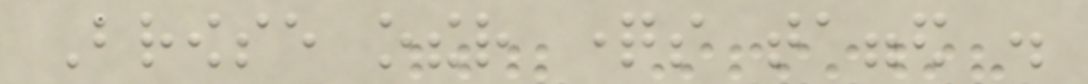Browse other questions tagged .
